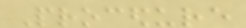Procedure
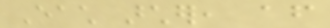Each archer, after
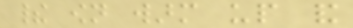their own warm up and
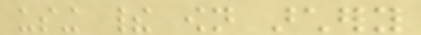using their own archery
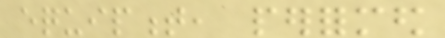equipment, performed
